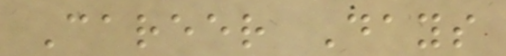Career Days
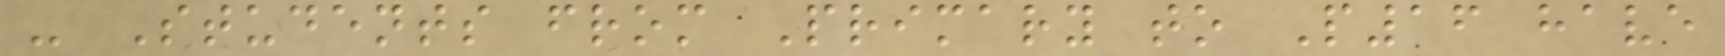- Students from Primary to P16 have
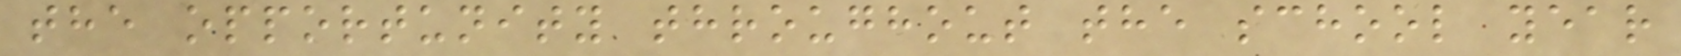the opportunity throughout the school year
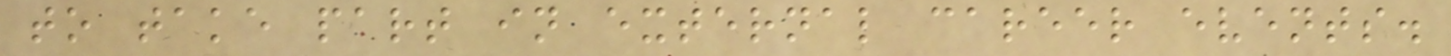to take part in external career events.
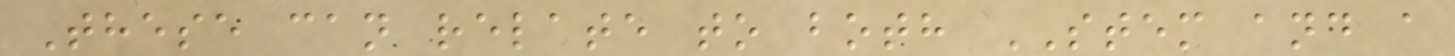These can relate to both STEM and a
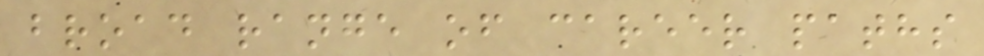broad range of career paths
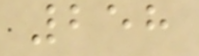258
